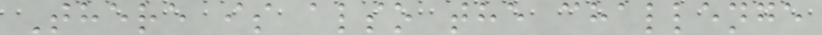There is also the challenge
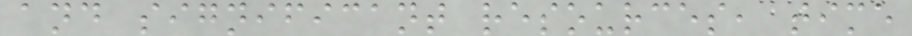and significant resources, time
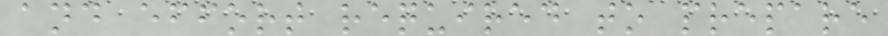and effort required to prepare
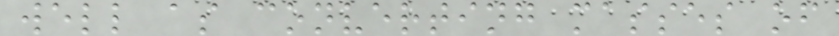well as converting masses of
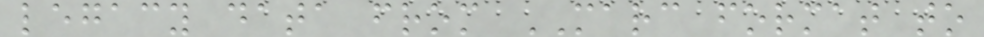legacy data from MARC format to
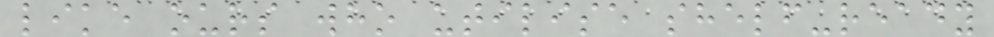like ours who utilise shelf-ready
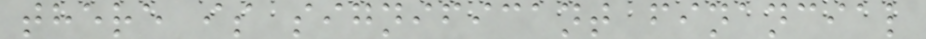there is significant financial
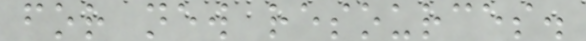for new resources.
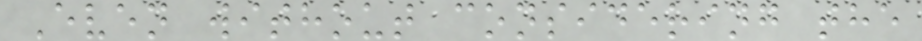Even without considering the
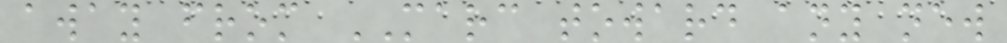away from MARC toward any new
